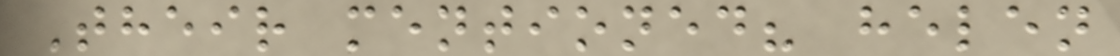Their mentioned? helen
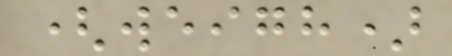(weigh)
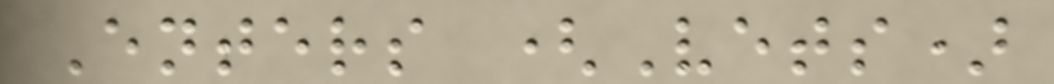Enters (Vets)
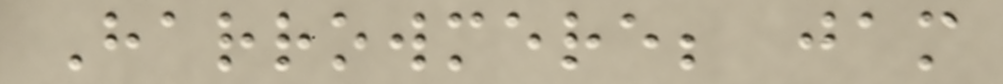Harrowmere; jam
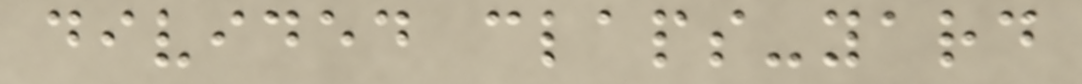divided claps-yard
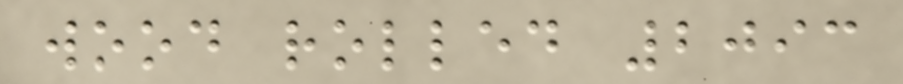wood rolled 2093
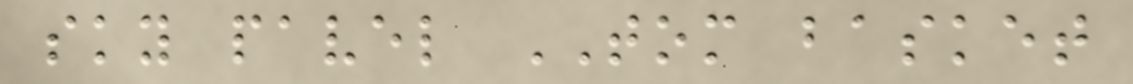sky pavel TOM basket
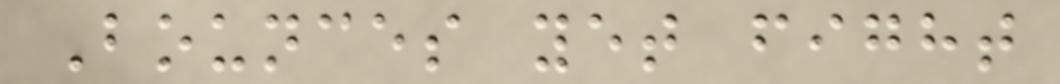Bounces yet fight
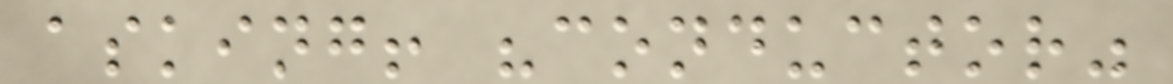asking! "conductor"
